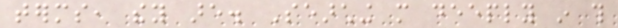terms, they are. Searching more deeply in this
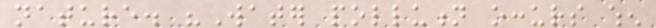nature. "Water pollution occurs when
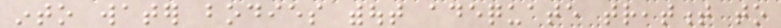into water bodies without adequate treatment to
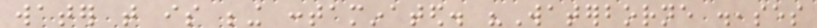water that is being contaminated. "Waterborne diseases
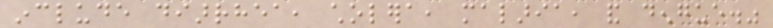include diarrhea, cholera, malaria, and dengue."
